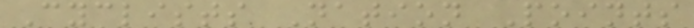Cyclists Nation Points
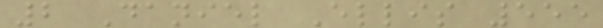2 Daniel Ellis 555
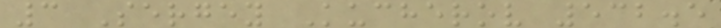3 Sergey Kucherov 532.5
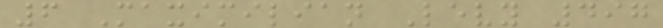6 Maximilian Levy 497
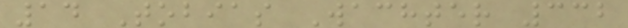14 Tobias Wachter 332
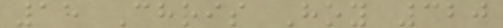15 Chris Hoy 320
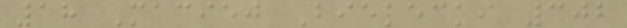18 Maciej Bielecki 302
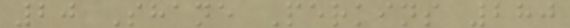20 Shane Perkins 280
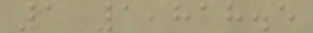1 1,818.5
